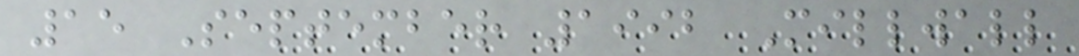15 September 1992 Millwall
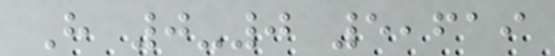H 0-0 5,619
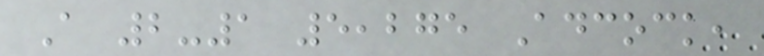A 2-1 5,275 Adcock,
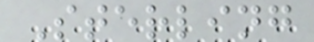Sterling
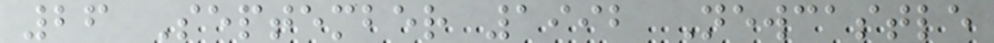26 September 1992 Newcastle
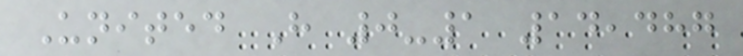United H 0-1 14,487
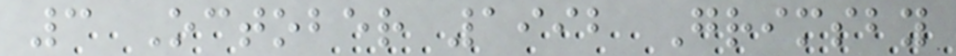3 October 1992 Grimsby
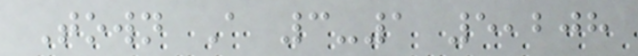Town A 3-1 5,208
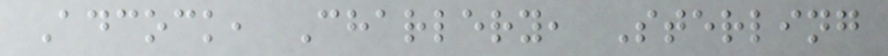Adcock, Charlery, Sterling
